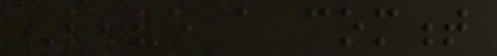Leave a comment
